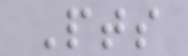Pts
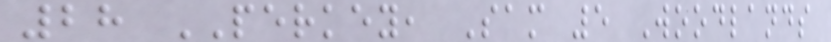28 PERKEY, Sam 5 Woodlands
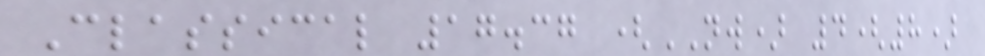Classical 17.37 (NW) 4(8)
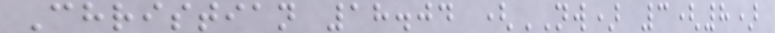Christian 18.04 (NW) 3(8)
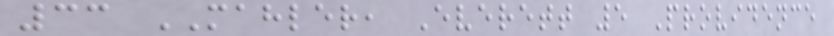33 MAHLER, Everett 5 Providence
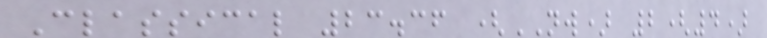Classical 23.36 (NW) 2(4)
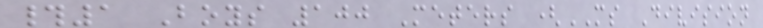#1 Boys 100 Meters (MS Division
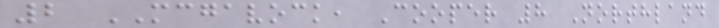2 MCGAVOCK, Cooper 8 Northland
